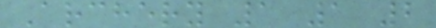Archery 1 1 2
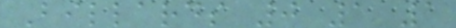Billards 0 1 1
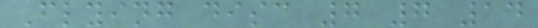Flying disc 7 7 14
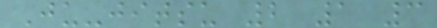Ju-jitsu 2 1 3
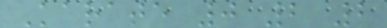Karate 0 2 2
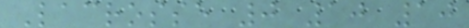Lacrosse 0 10 10
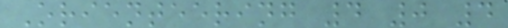Orienteering 4 0 4
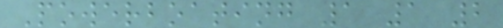Powerboating 1 1 2
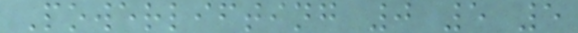Powerlifting 0 5 5
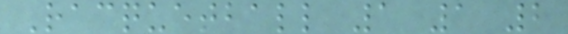Racquetball 1 1 2
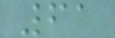61
